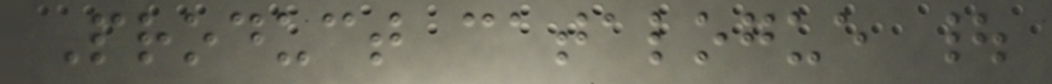Product catalogue |
